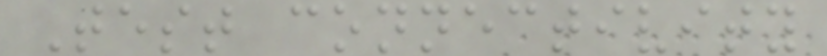Test connectivity
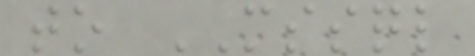to MSSQL
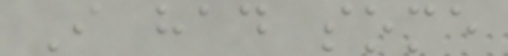I had some
